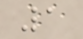1
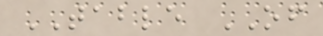TABLE OF
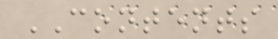CONTENTS
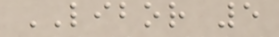LIBOR 5
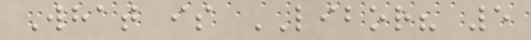What is LIBOR? 5
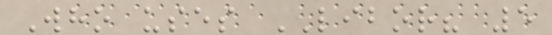Who uses LIBOR? 5
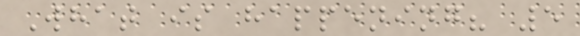What is happening? 5
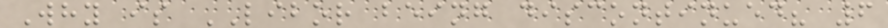Why is LIBOR being discontinued? 6
